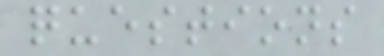questions
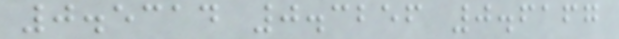0.5314 0.3256 0.6167
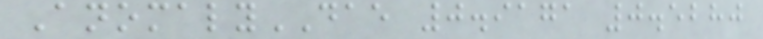AnomalyDAE 0.9171 0.5280
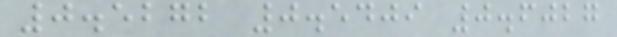0.5272 0.5409 0.6027
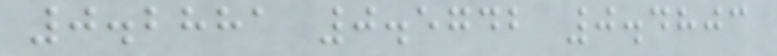0.2881 0.5742 0.4803
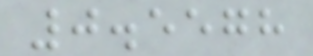0.5578
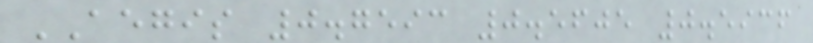AEGIS 0.7593 0.5605 0.5936
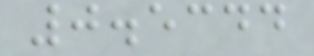0.5344
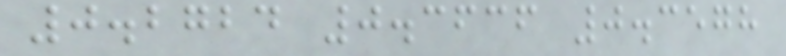0.2724 0.3636 0.3578
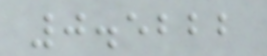0.5222
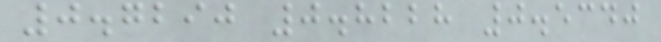0.7290 0.8228 0.5340
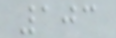103
